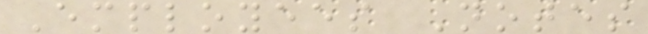Employees Notes
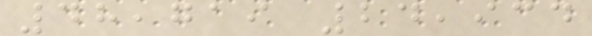48,719 24,934
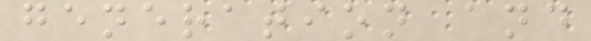generation and
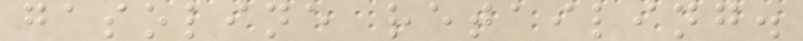gasoline retailing.
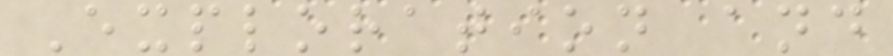Exploration and
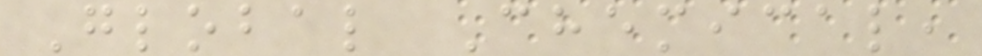Global Chemical,
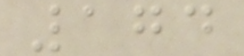174
